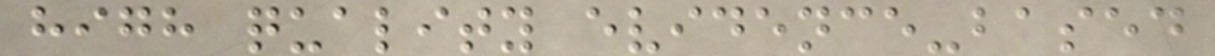high quality evidence-based
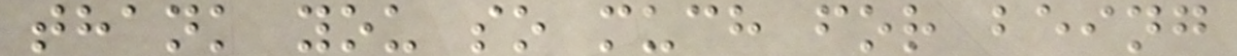thank you so much for being
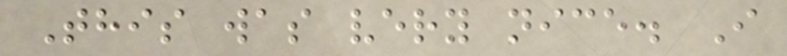This was very nice. I
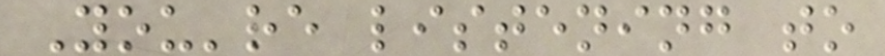You're listening to
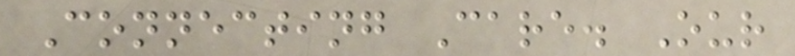Connecting Care. Our
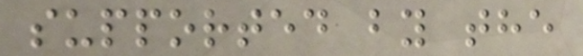supported by the
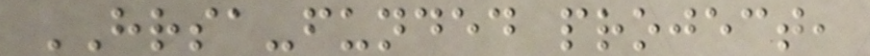HRSA-funded project,
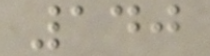140
